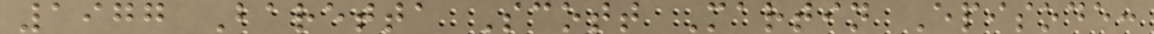1977 Baretta Scott Martin Episode:
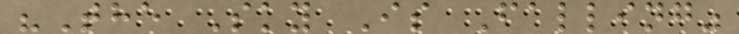"The Sky Is Falling"
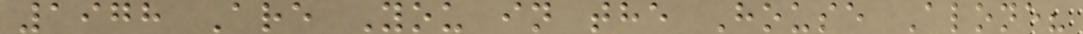1978 Are You in the House Alone?
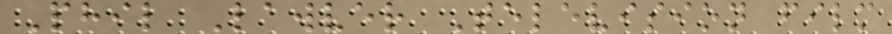Phil Lawver Television film
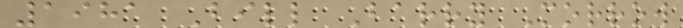1981 Bill Barry Morrow
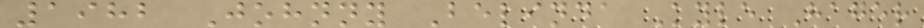1982 Johnny Belinda Kyle Hager
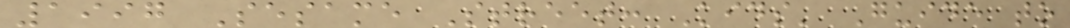1997 Sesame Street: Kids' Guide to
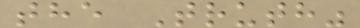the Truth"
